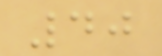40
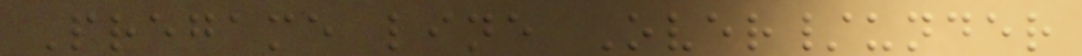Pregame line Over/under
